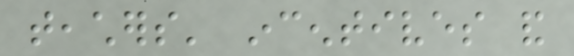teachers' incentives and
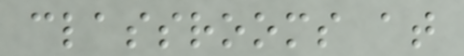classrooms at
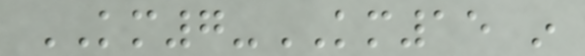KM7-KM15 in
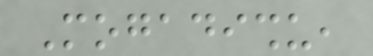Mogadishu,
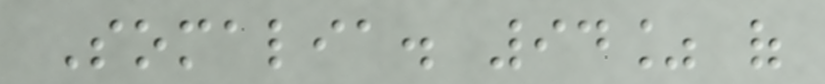Somalia. 94% of
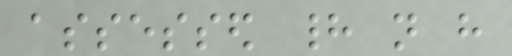assessed had not have
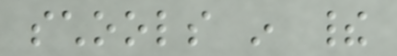schools in their
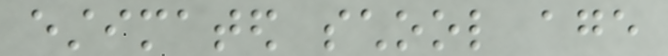estimated school age
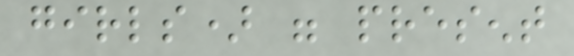girls) were present
